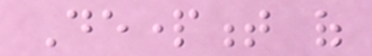Department of
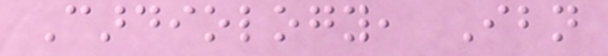Cardiology, Ibn
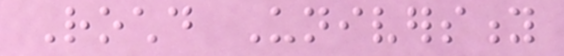Rochd University
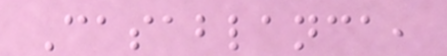Casablanca,
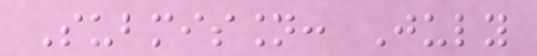Submission: July
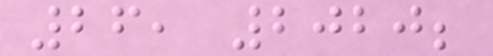26, 2020;
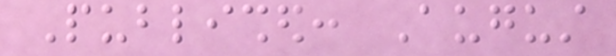Published: August
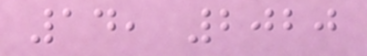14, 2020
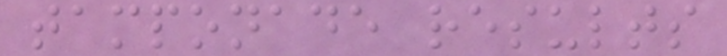tamponade results
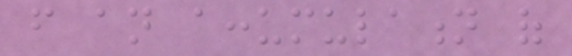from an accumulation of
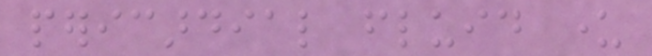pericardial fluid under
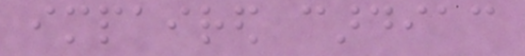impaired cardiac
